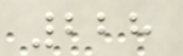228
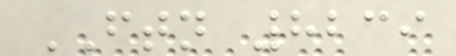FTN 8239
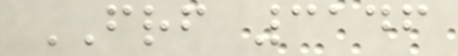FRF 3146
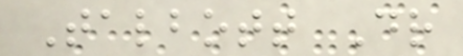Talbott Dr
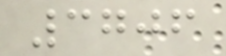3706
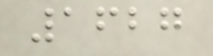1627
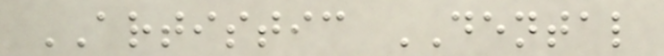ARTISTIC DENTAL
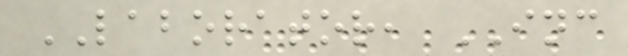LABORATOR, INC
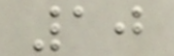10
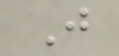J
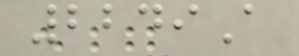2249A
